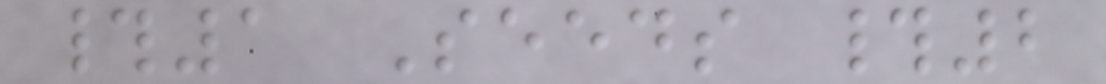#1 Seeds #2
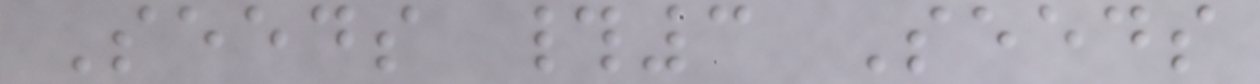Seeds #3 Seeds
